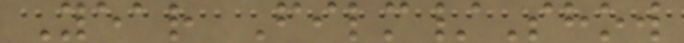Year Film/Show
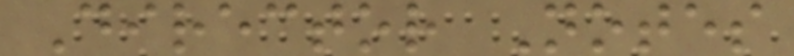Director Notes
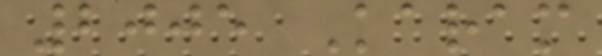2005 Karam
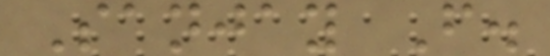Sanjay F.
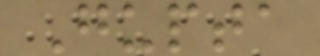Gupta
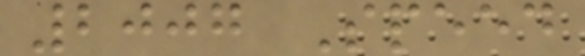2007 Speed
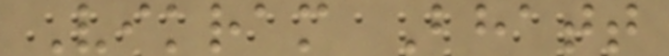Vikram Bhatt
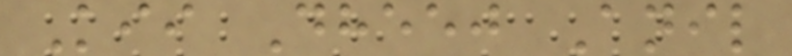Kii Dheej Anil
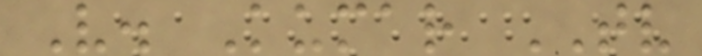V. Kumar TV
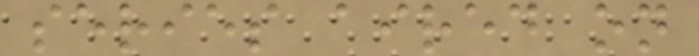series aired on
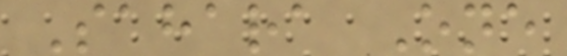Sahara One
